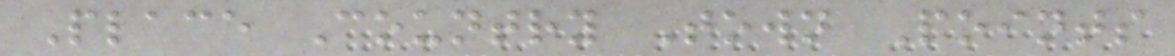Place Country Town Points
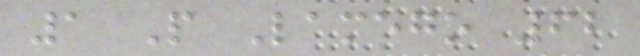1 P Lamego 62
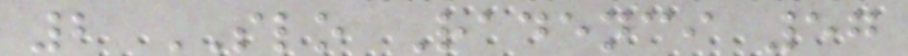2 SLO Radenci 57
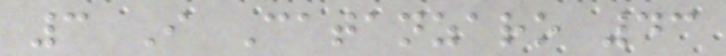3 I Catanzaro 43
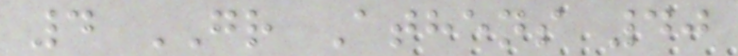4 GR Athens 40
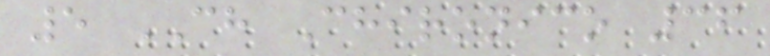5 CH Chironico 36
